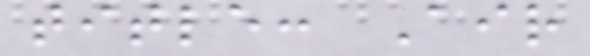title: Air
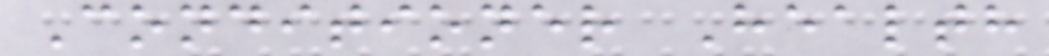Conditioner Health
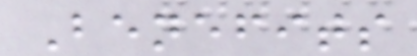Benefits
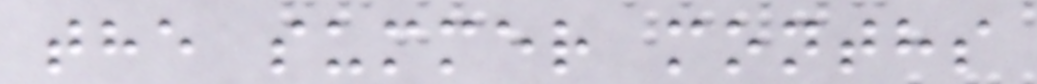the summer months
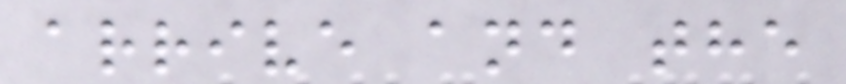arrive and the
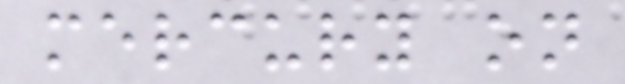mercury on
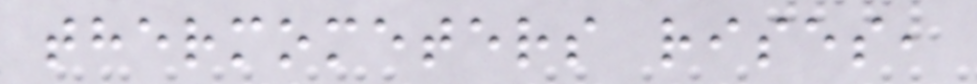thermometers rises,
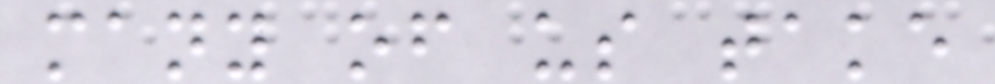many of us take
